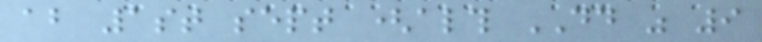about 1st sept (although DD was 9
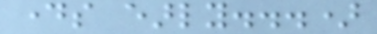days early...)
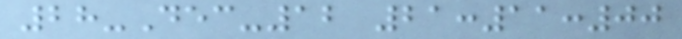28-Dec-12 21:11:00
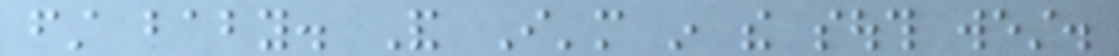first baby. And I'm in the south west.
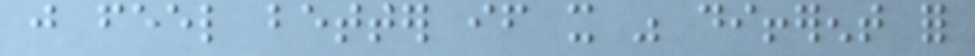just feel better if it was different for
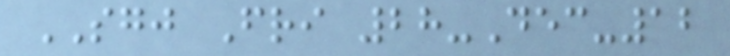SGJ Fri 28-Dec-12
